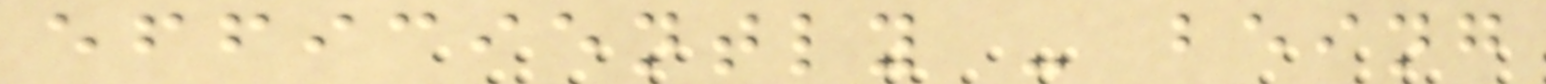efficiently - being
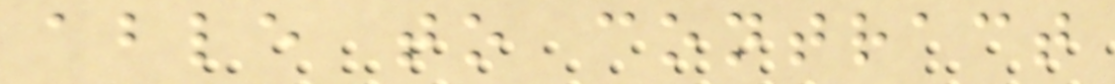able to contract
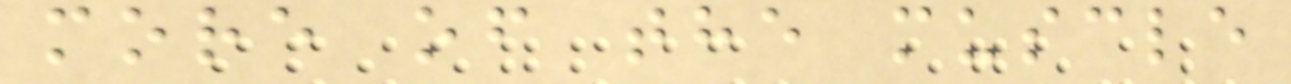more of the muscle
